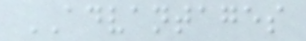ADVANTAGES
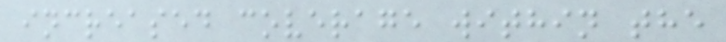increased coverage within the
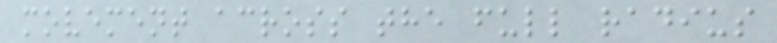movement across the full radius
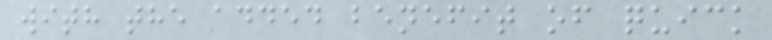with the added benefit of quick
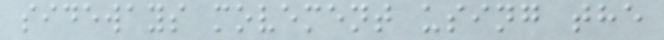sideways movement using the
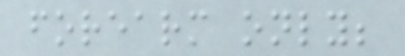forearm only;
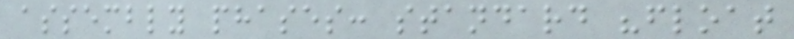assembly phases: standard "float
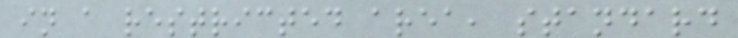in a restricted area, standard
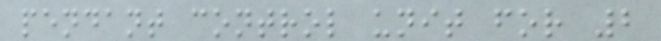pendant control unit for 2
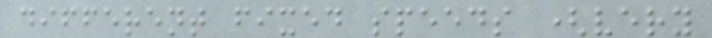different fixed speeds (very
